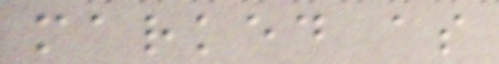marked as
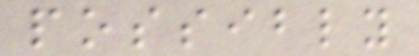possibly
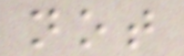not
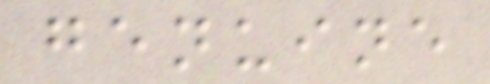genuine
